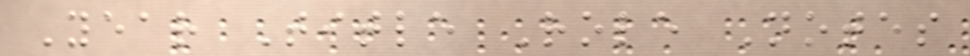Year Title Role Notes
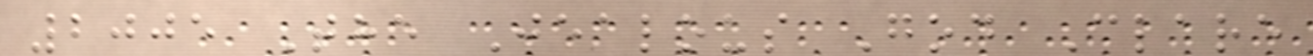2005 The Jealous God Clare
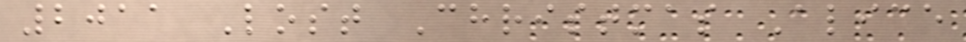2011 Lost Christmas Alice
